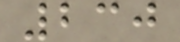230
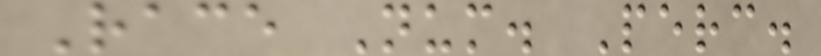Race Num. Perc.
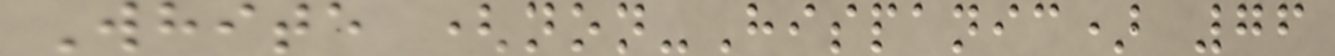White (non-Hispanic) 76
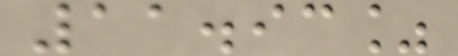11.93%
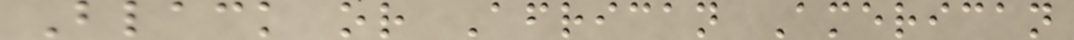Black or African American
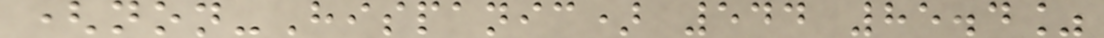(non-Hispanic) 544 85.4%
